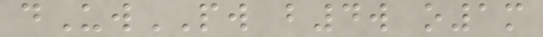dUwPW b4w o1m
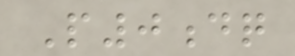P0dq
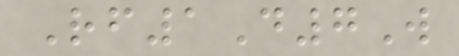Rf1D7W
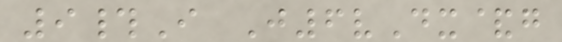9#I J6vDx&g
